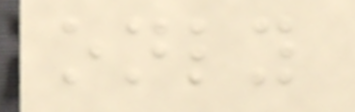only
